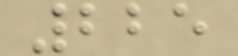225
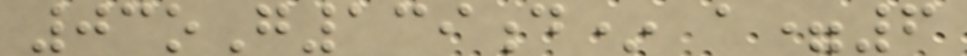03oG139d* a=6
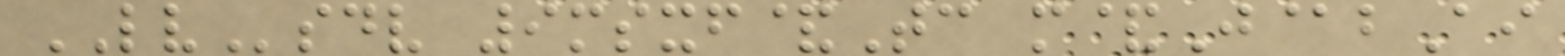LVsdv 9msxf&Tc m&J@bAi
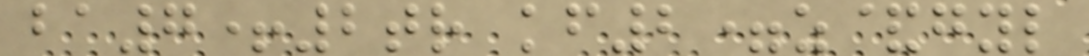ba7+2tr kf2=z&gyl
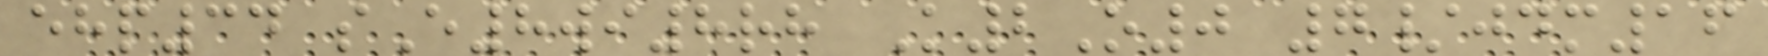ehp34 sE8wi8rh K2O0 7/jdm16
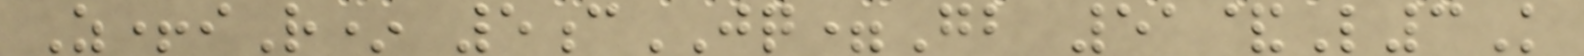Z+iR* 5cJQ=Gb 51&L3K
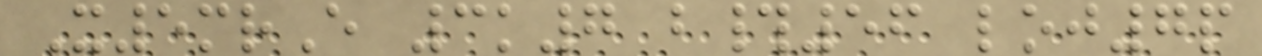X5mrE 3k7 b#56 loj7p
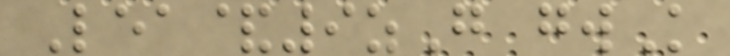Lea&9zG gwK
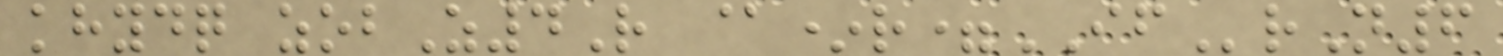khydq zobZ4R @*r=IFrN6
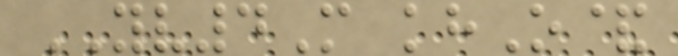YV4M khO&
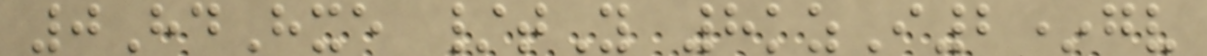0HdHxe /tY 8kzI2*gv
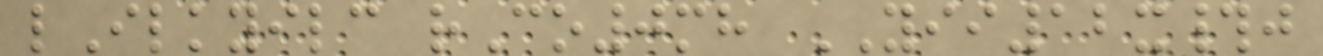lIlkyilc rCo0mh YII12x#j
